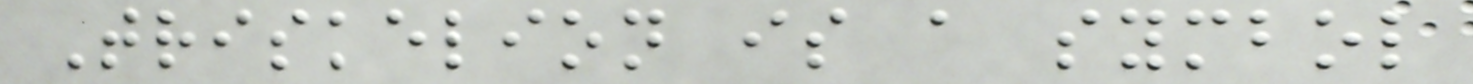Triskelion is a symbol
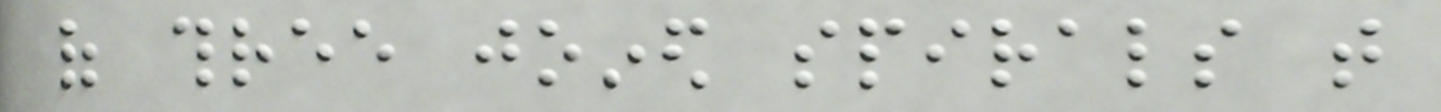of three joined spirals that
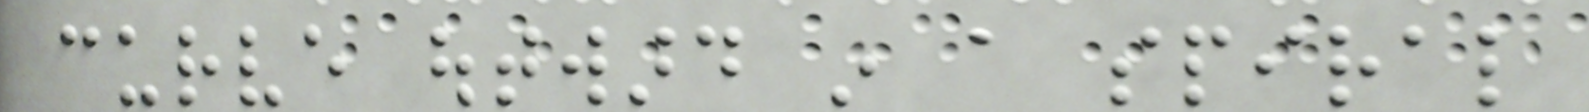curve outward in a spiral
